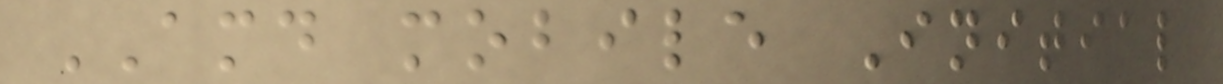AMD mobile Initial
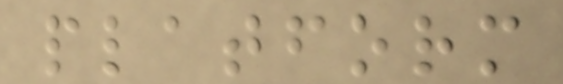platform
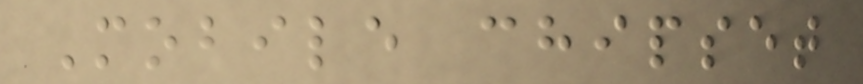Mobile chipset
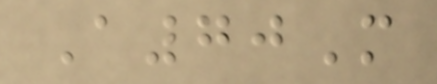A70M
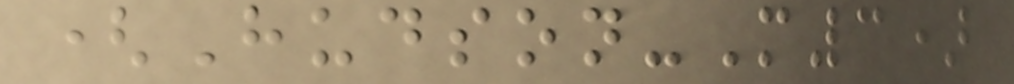(Hudson-M3)
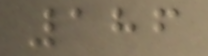186
